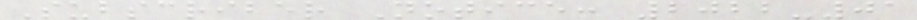Subscriber Notice: 2022-01
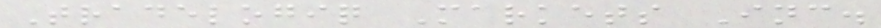Tradelogiq Markets Inc.
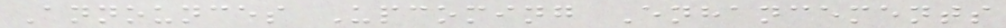Announces Upcoming Enhancements
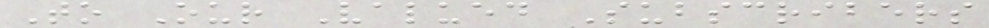To Our Valued Subscribers
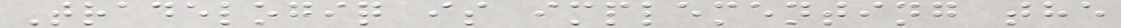Tradelogiq is implementing the
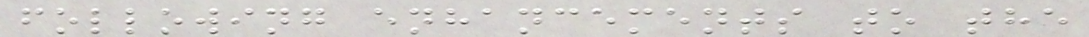following enhancements to the
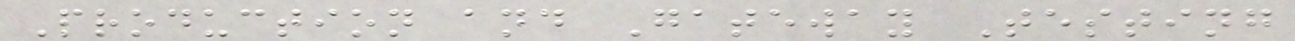Production and Gateway Testing
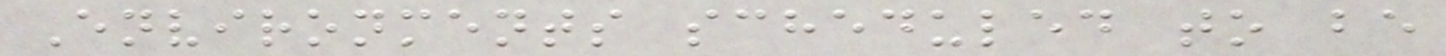Environments scheduled to be
